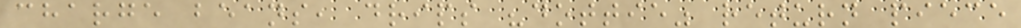charge beans, drips "dottie" return piece
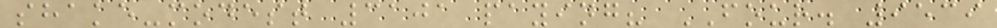shake-modest 3101 paying? FOUR. 9539
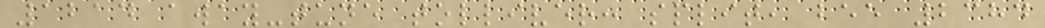1214 away-tune tolliver: split, bee 2384
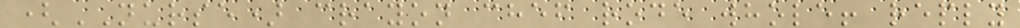(NURSE) crayon chef rode whole! reply
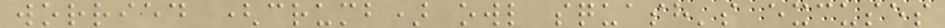worried (crumb) owl squash's excuses
